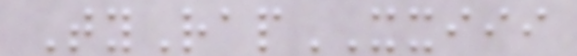TyRapXXIII
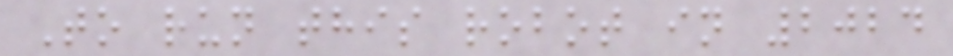To run this robot in 2024
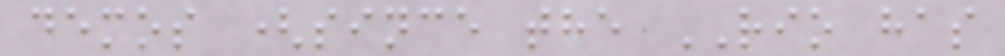demos (since the RIO has
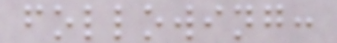following:
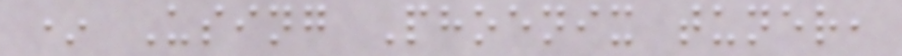* Using Phoenix tuner,
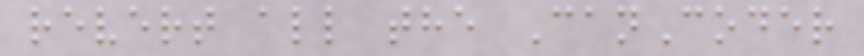revert all the CanCoder
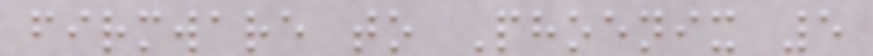firmware to Phoenix 5
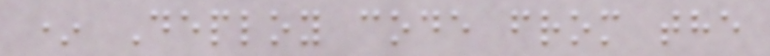* Deploy code from the
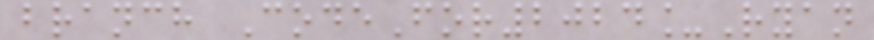branch CodeFor2024_Ryan
